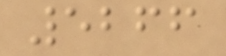5266
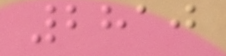2810
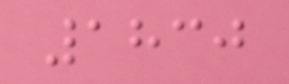1830
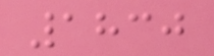1830
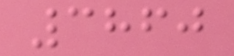3860
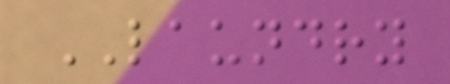LAUNDRY
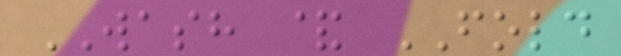WASH & FOLD
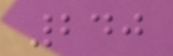240
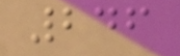246
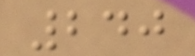240
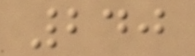240
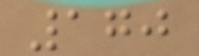170
